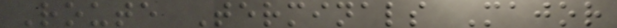Route Terminals Major
